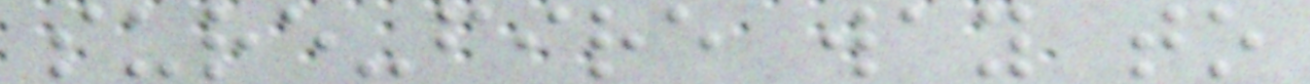sure-fire way to
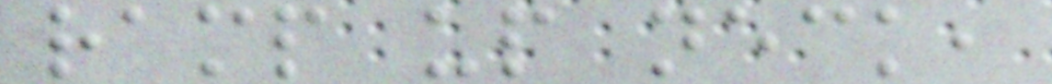ramp up neck,
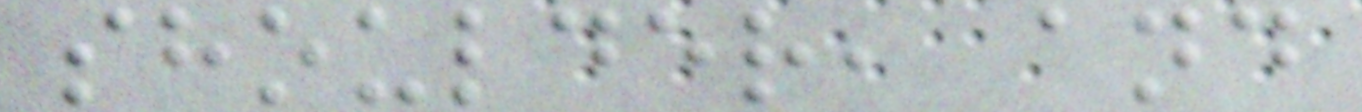shoulder, and
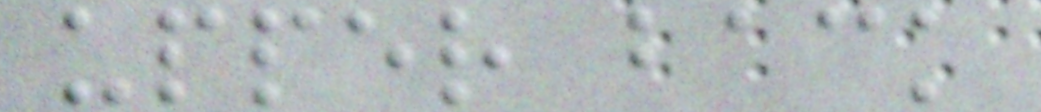upper back
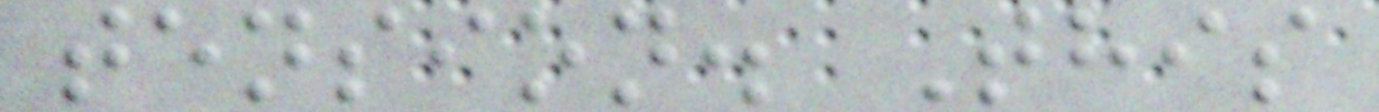tension. This
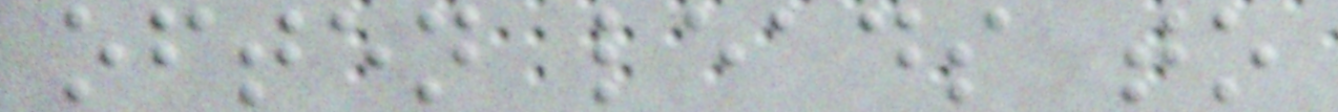often leads to
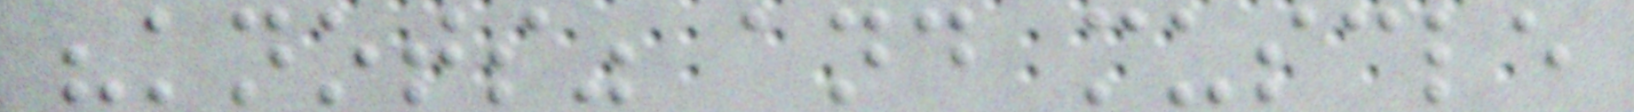"knots" and muscle
